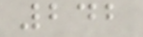242
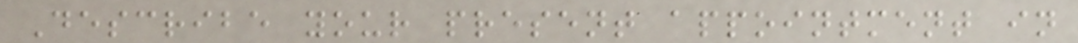Describe your present appointment in
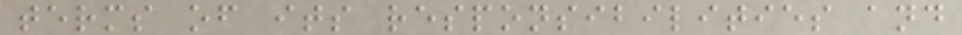terms of its responsibilities and
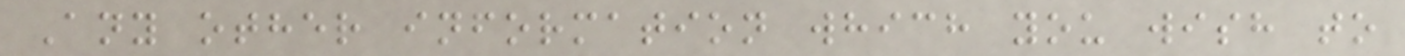Any other information which you wish to
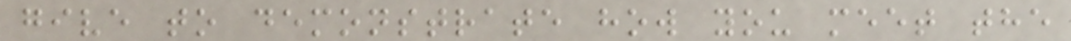give to demonstrate how you meet the
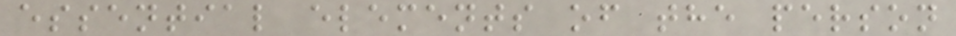essential elements of the person
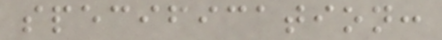specification:
